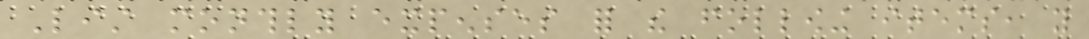List monthly expenses for the following items, you
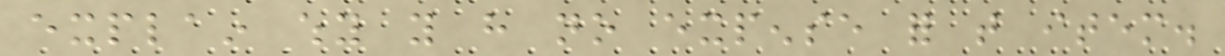explain why you have no expense for that item.
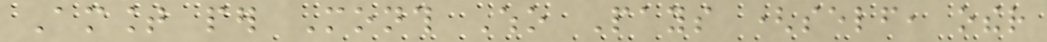Amount per Month Who Pays (self, other
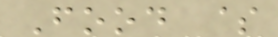Food $
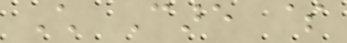Child Care $
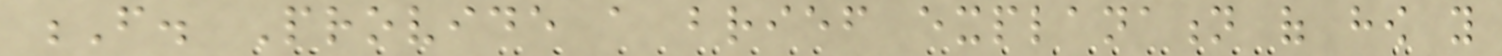F. Provide a brief explanation of how you
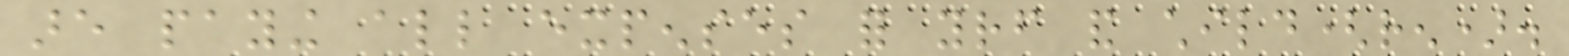are paying all expenses for yourself and child(ren).
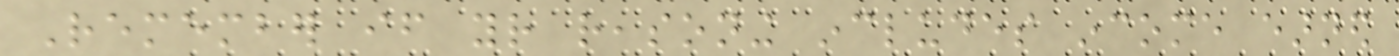Remember if your reasoning includes income earned
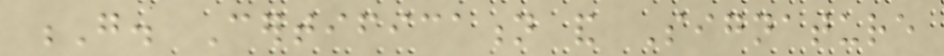G. Certification and Signature
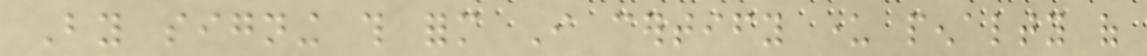By signing this form I certify under penalty of
